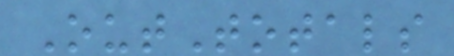OutTotals
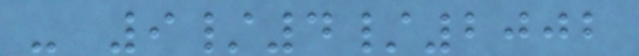- 9/4/2002
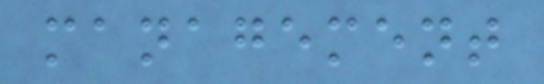management
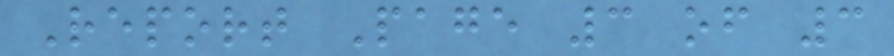Report Page 3 of 3
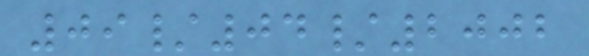09/04/2002
